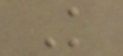K
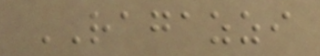RAGAZZI
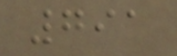791
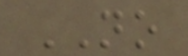NO
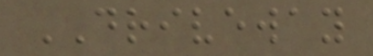DRIVEWAY
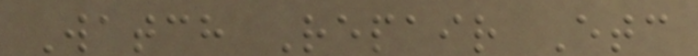Watch Repair Etc
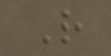R
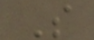S
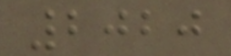2020
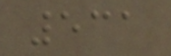531
